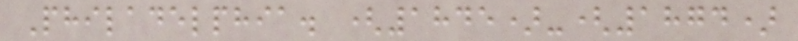Philadelphia. (1845)-(1874)
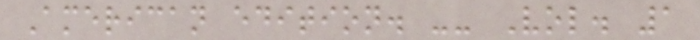American edition. -- Vol. 1
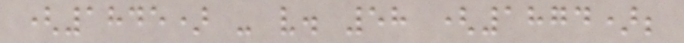(1845) - v. 58 (1874);
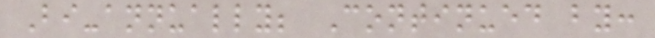Bi-annually; Continued by:
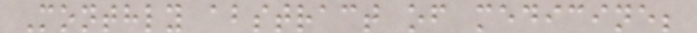Monthly abstract of medicine;
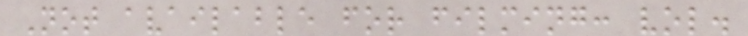Not available for filming: vol.
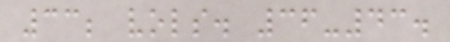33; vols. 36-43.
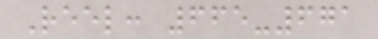Reel: 665-671
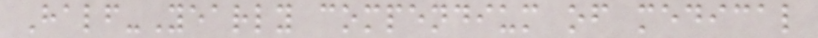Half-Yearly compendium of medical
